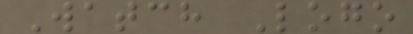Watch Logo
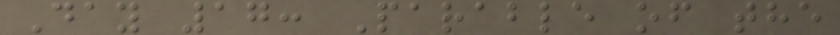Day 17: Parable of the
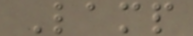Lamp
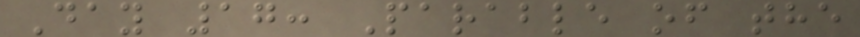Day 17: Parable of the
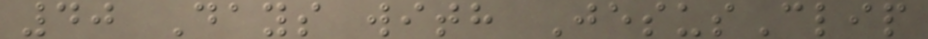40 Days with JesusClip
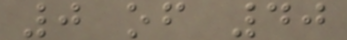0 of 40
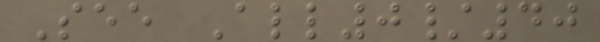See All0/40
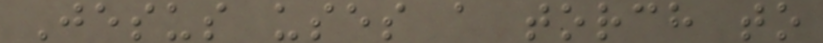Jesus uses a torch to
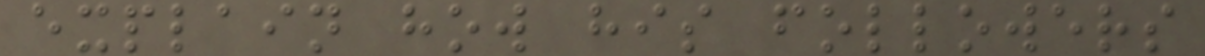explain how his followers
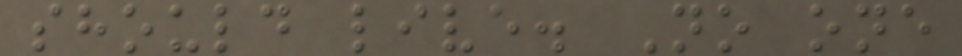should live. No one
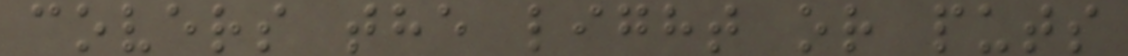covers the light or puts
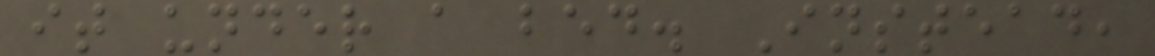it under a bed. Instead,
